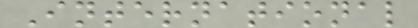International
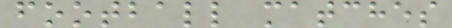football matches
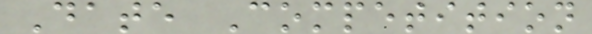Date Competition
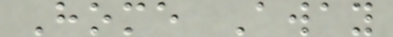Home Away
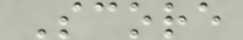Score
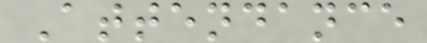Attendance
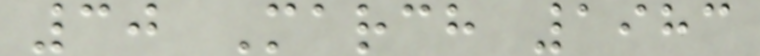30 March 1983
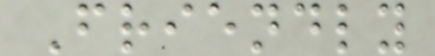Friendly
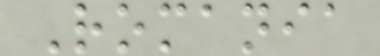Romania
